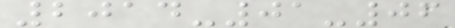2014-01-06
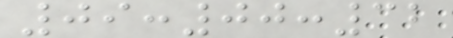09:00:32
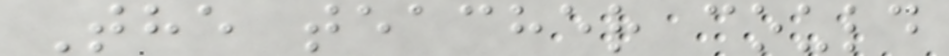The teacher could
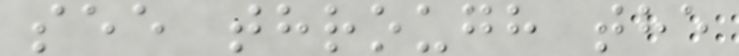see through the
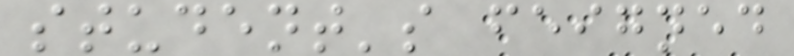student's feigned
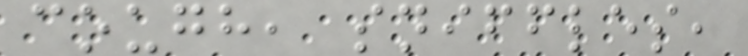cough, sniffles,
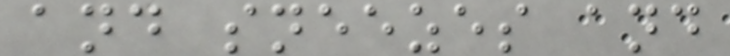and sneezes and
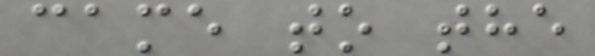came to the
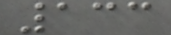133
